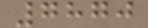7870
